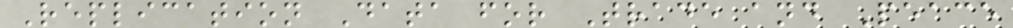Replication Data for Trade and Peace
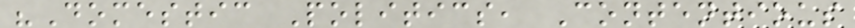"Domestic Politics, Contentious
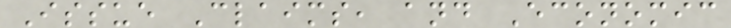Issue Claims, and Economic
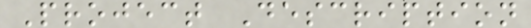Project Description
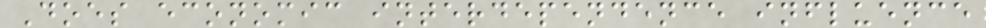Does economic interdependence influence
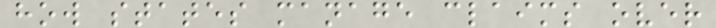how states manage claims over
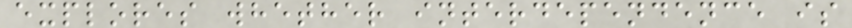explores whether interdependence is
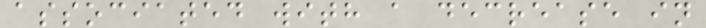associated with a decrease in
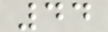44
